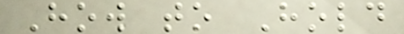How to Hold
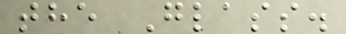the Glass.
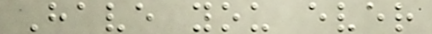Have you ever
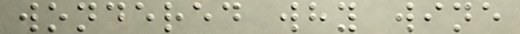wondered why wine
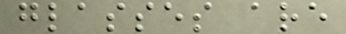glasses are
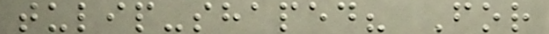tulip-shaped? For
